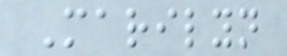Marilyn
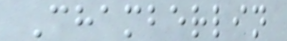Chamberlin
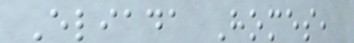Eliada Homes,
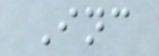Inc
